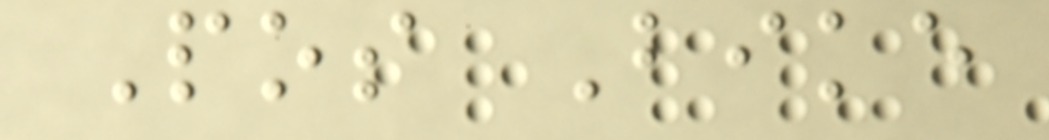Pos Bike
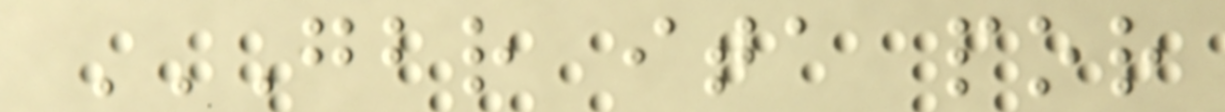GBR ITA POR
